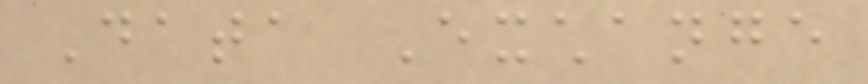Data Exchange
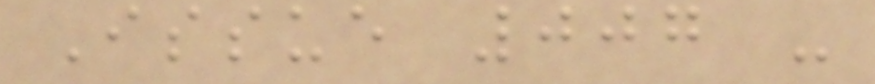Issue 007 -
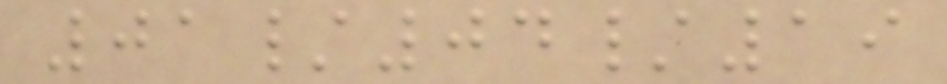01/04/19
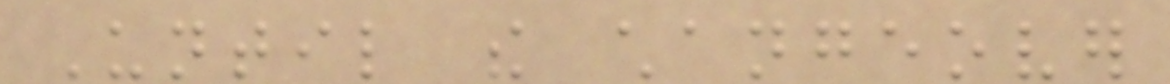Until the changeover
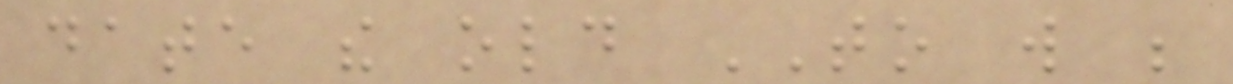date the old TO will be
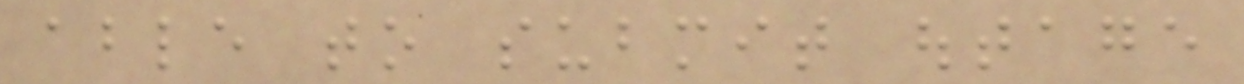able to submit outage
